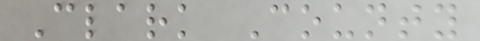Clark County
